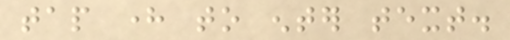tap here to enter text.
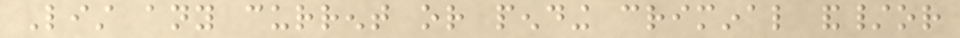List any current or pending criminal and/or
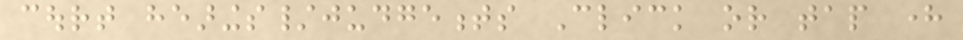court hearings/judgements Click or tap here
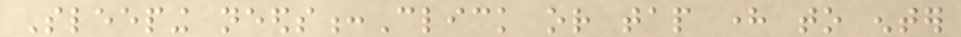Sleeping needs:Click or tap here to enter
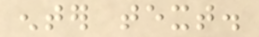enter text.
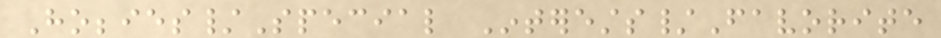Hobbies/Special Interests/Favorite
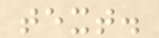text.
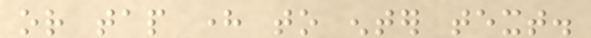or tap here to enter text.
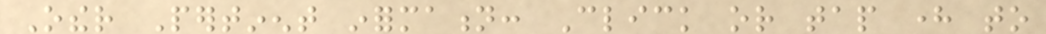Other Pertinent information: Click or tap here to
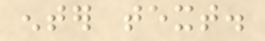enter text.
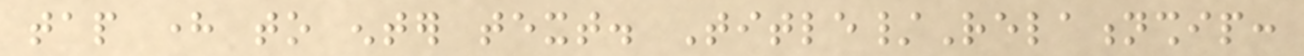tap here to enter text. Title/Relationship:
